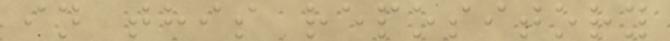in this repository
